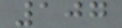107
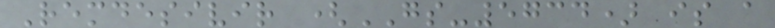Remdesivir (GS-5734) is a
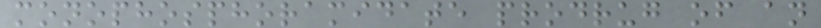monophosphoramidate prodrug of an
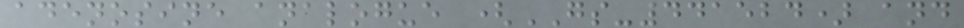adenosine analogue (GS-441524) and
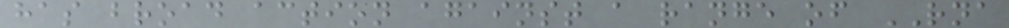has broad action against a range of RNA
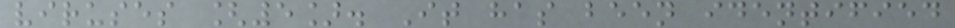viruses [5]. It has been identified
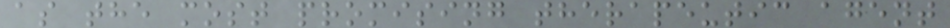as the most promising therapeutic agent
